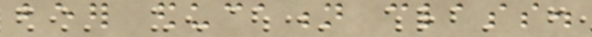beer education class.
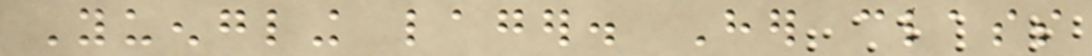Yuengling lager. Her class
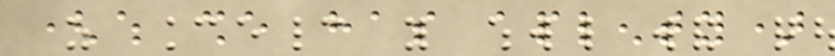(which she has aplenty)
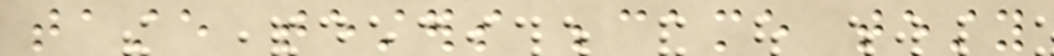taste testers became testy
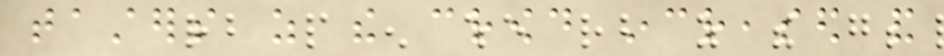tasters as the crowd increased and
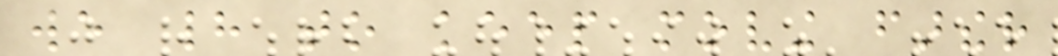we had to keep moving farther
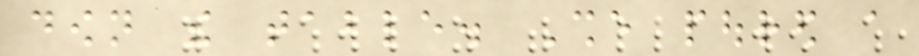down the table. She poured a
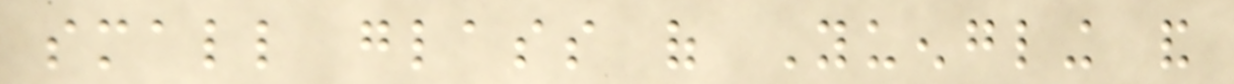small glass of Yuengling and
